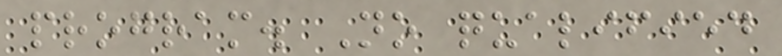program. No qualified
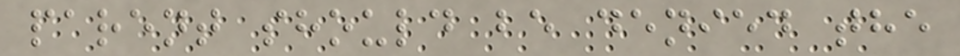parent should be denied the
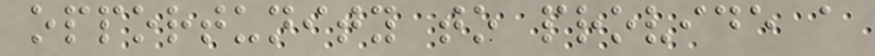opportunity to provide a
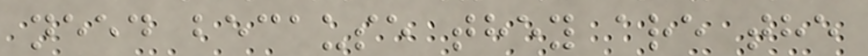need because they are the
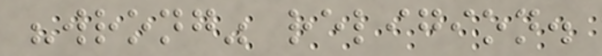"wrong" religion.
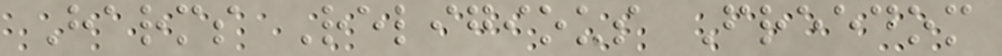Harms Religious Freedom
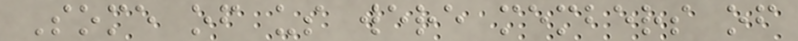Some of us were members of
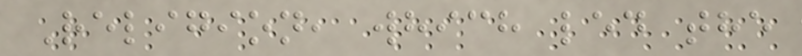Religion, which led the
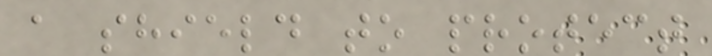a shield to protect
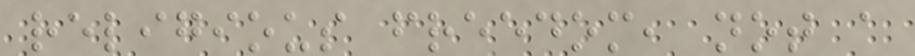religious freedom, not a
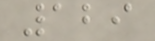129
